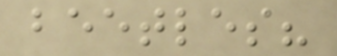beetles?
